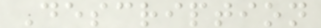Description
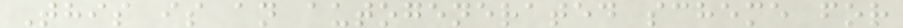This is an autogenerated scheme for
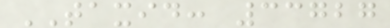TAXID: 33727
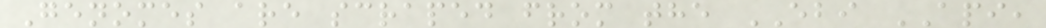Genomes are scraped from the EBI API,
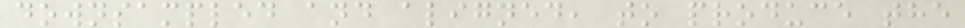downsampled and aligned, to produce the
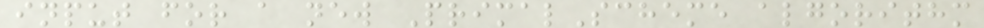input for a new PrimalScheme algorithm
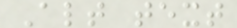Alt text
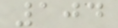104
